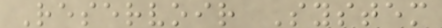Reservoir System
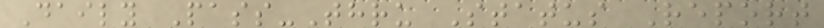Daily Pass-Thru Status Report
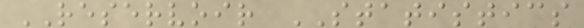RESERVOIR STATISTICS
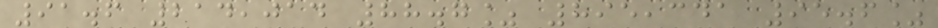91.6 214,014 88.7% 895,341 95.6%
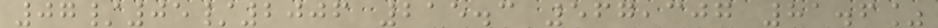07/05/2006 215.3 567,307 81.6%
